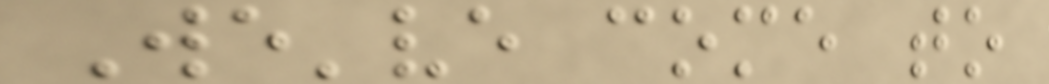We've come to
